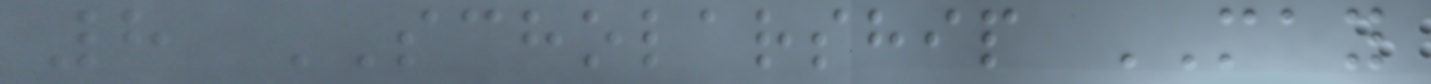8 SCHOLARSHIP MAY
